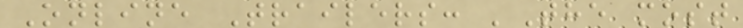Online Trailers: 'The most
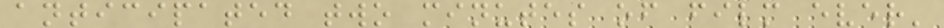anticipated two minutes of film ever'
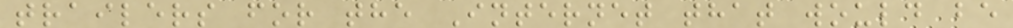trailers for the Internet that would be
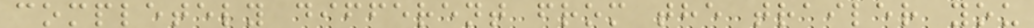completely different from the trailer you
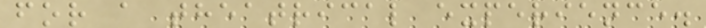for a theatrical experience.
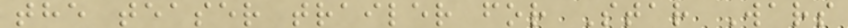the teaser trailer for Star Wars
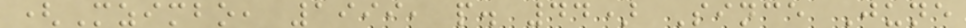(Mzimbo, 1999, p. 44) Since June
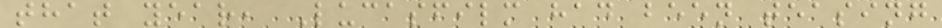that year, Lucasfilm had been teasing
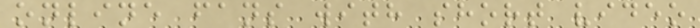online fans with short video
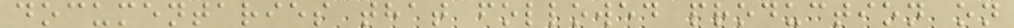documentaries that followed production on
